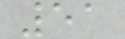51
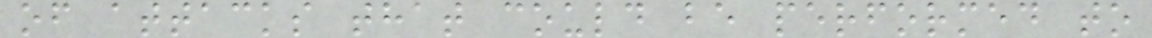of attacks that could be performed to
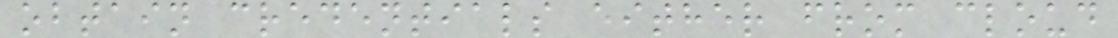obtain credentials either from cloud
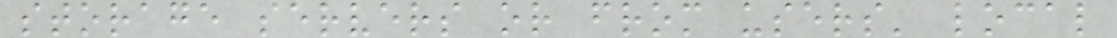storage servers or from users' local
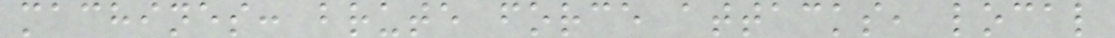machines: brute force attacks, local
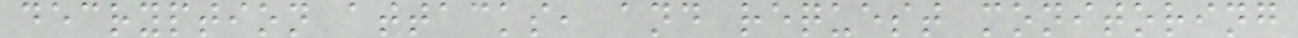decryption attacks, and request monitoring
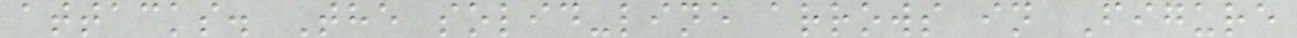attacks. The solid-line arrows in Figure
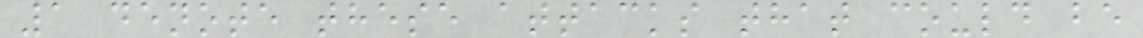1 denote these attacks that could be
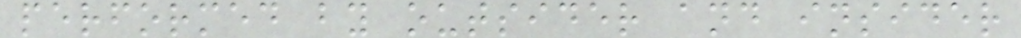performed by outsider and insider
